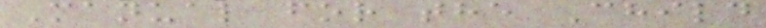Manual for the Child
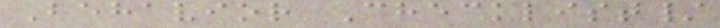Behavior Checklist/
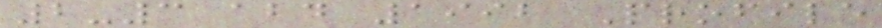2-3 abd 1992 Profile
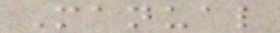Manual
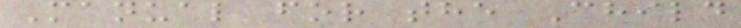Manual for the Child
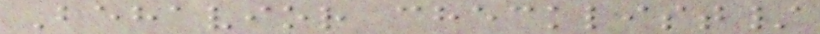Behavior checklist/
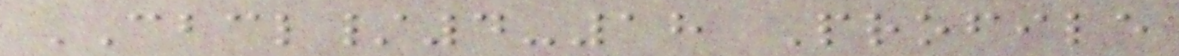CBCL/4-18 Profile
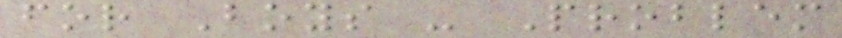for Boys - Problem
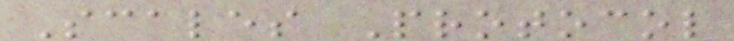Scales Protocol
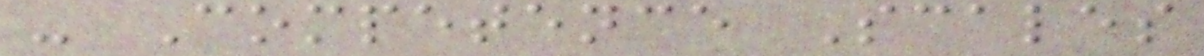- Competence Scales
